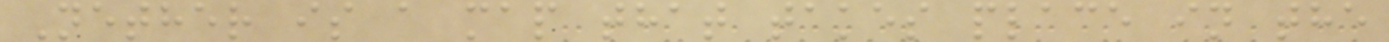Nether is a map that takes place in the
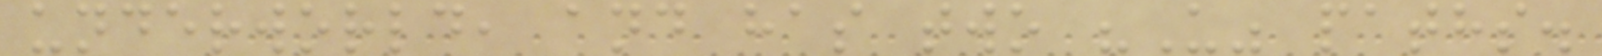underworld, and has two "U" paths.
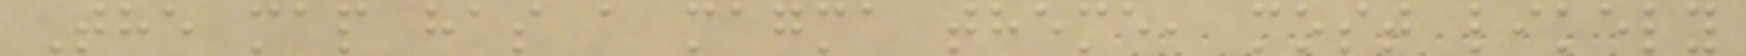The map has a magma theme, most likely
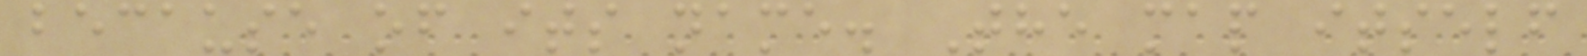because of its name. The map itself
